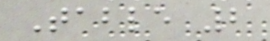Table 2
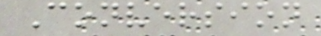Conversion
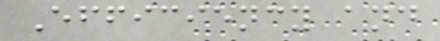Efficiency and
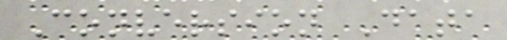Conversion Data
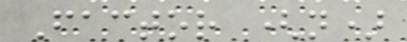Factor (n)
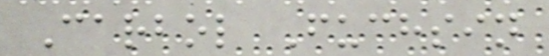Carbol Fuchsin
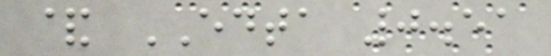& EDTA 0.51
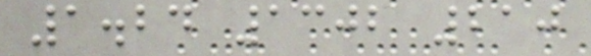1.24 1302 210
